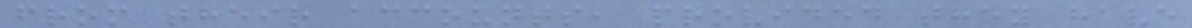from their accounts, provided they have
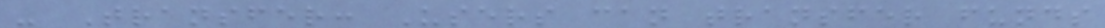- Transfer: Users can transfer funds
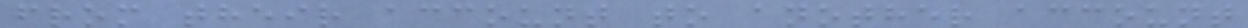from their account to another account
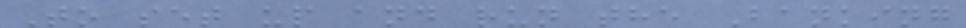To set up and run the Banking
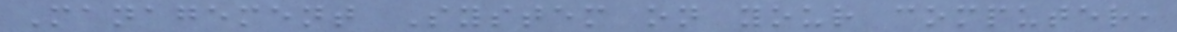Management System on your computer,
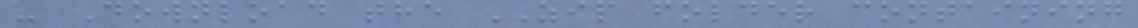- Download the ZIP folder containing
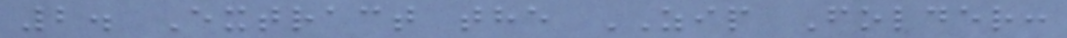2. Extract the ZIP Folder:
